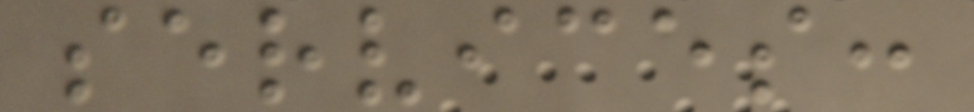services:
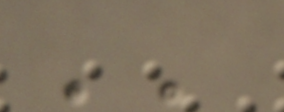''
